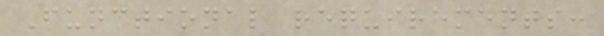Functional requirements:
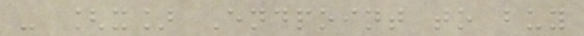- [x] Endpoint to buy
